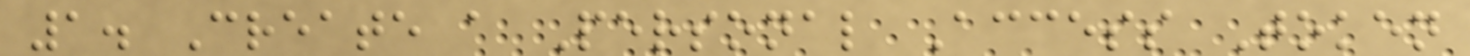1. Create a Personal Access Token
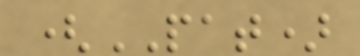(PAT)
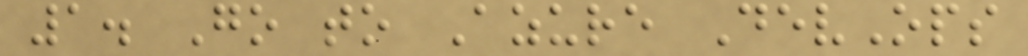1. Go to Azure DevOps
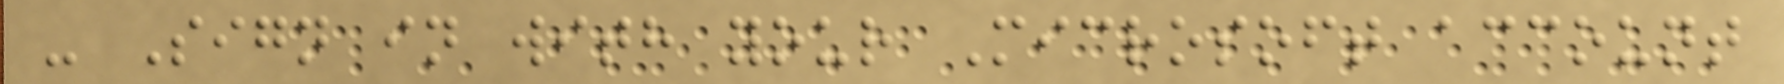- Sign in with your Microsoft account
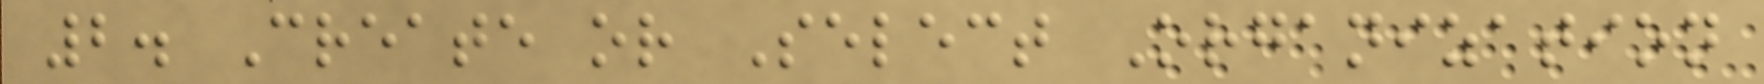2. Create or Select Organization
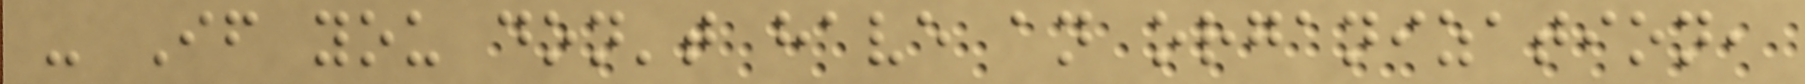- If you don't have an organization,
